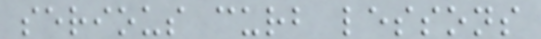serious curb lessons
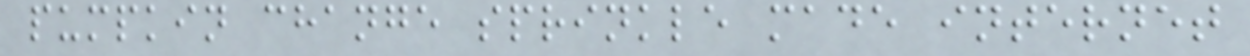pumpkin change sprinkle made internet
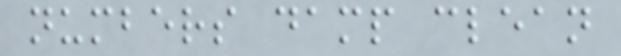numbers damp clean
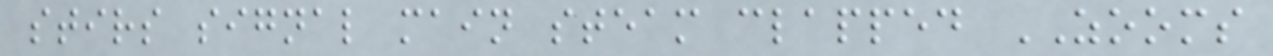stirs signal main steam clapped ZOOMS
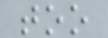too
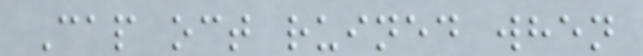Cap oct ruined when
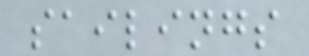sailings
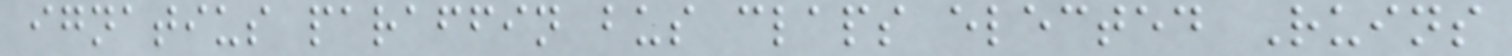ignatius paraffin bus claps elected Ruins
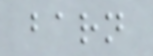barn
